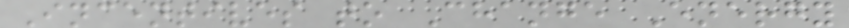Incentives to Change Energy
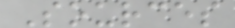Sources
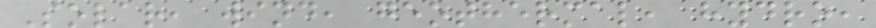Solar, wind, geothermal, hydro,
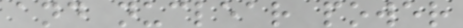and nuclear power
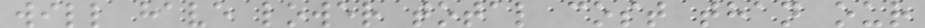will have lower total cost than our
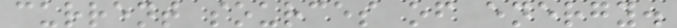current sources of energy.
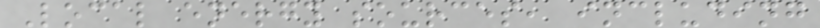Local energy sources, including
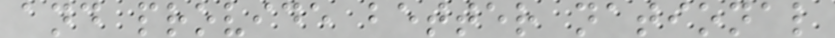and provide better national
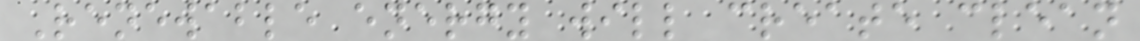Renewable energy will create clean
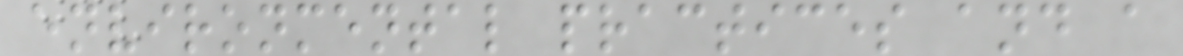environmental practices and a
